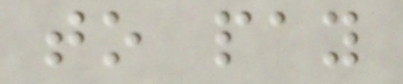to pay
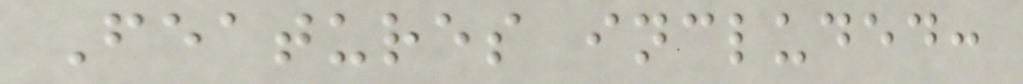Features included:
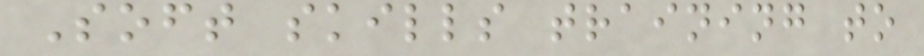Soft skills training to
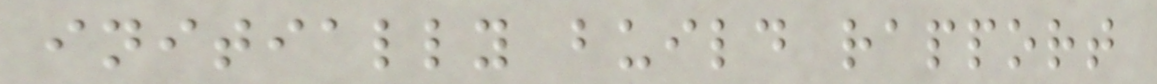initially build rapport
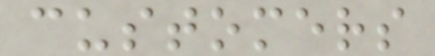customers
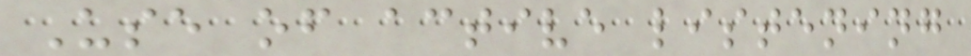Use of active listening
